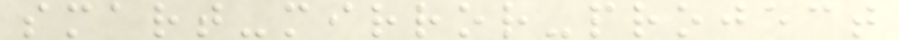smart-mirror-project
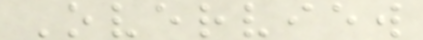Overview
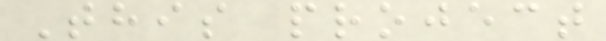This project
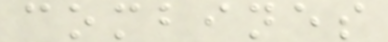combines
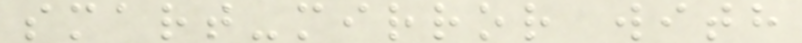smart-mirror with
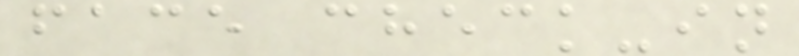face check-in
